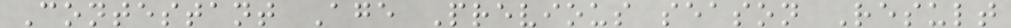Contestant Age Previous season Result
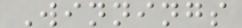Winnings
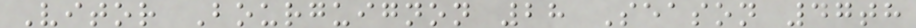Vitor Bourguignon 28 Season 47th
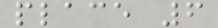place 6
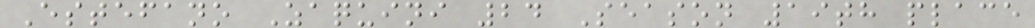Estefano Zaquini 24 Season 19th place
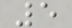5
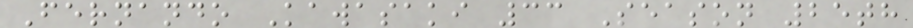Fernando Kawasaki 33 Season 25th
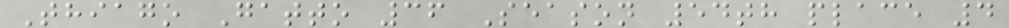Thiago Gatto 36 Season 54th place 4
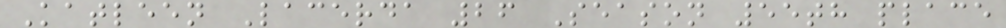Katleen Lacerda 26 Season 55th place
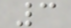3
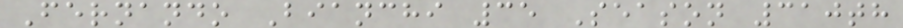Fernando Bianchi 35 Season 310th
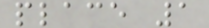place 1
